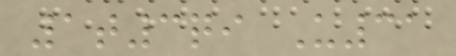1t3qi U31
